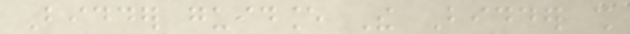Bidder guidance The Bidder shall
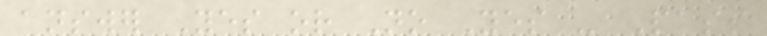answer Yes or No Yes - Pass
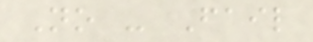No - Fail
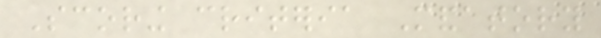Scoring criteria Mandatory
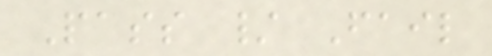Pass / Fail
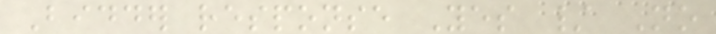Bidder response Yes / No
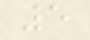5
